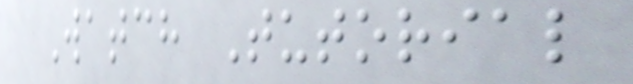Watch Tutorial
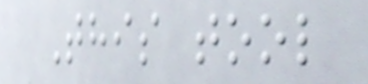This tool
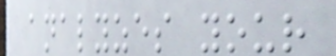analyzes your
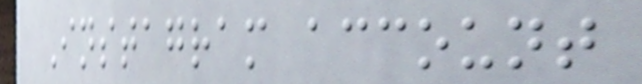Instagram account
